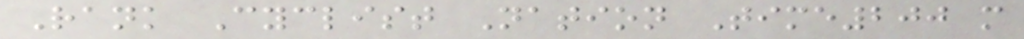Rank Cyclist Nation Time200 m
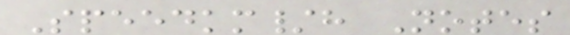Speedkm/h Notes
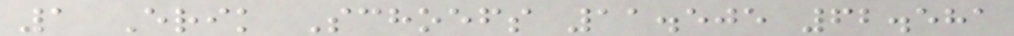1 Erik Schoefs 11.505 62.581
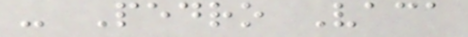- Pedro Vaca
